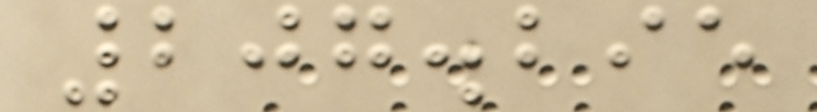207.295
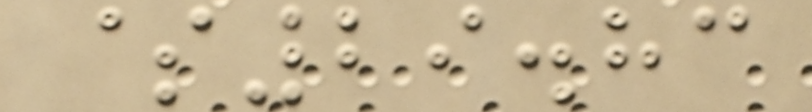$29.83
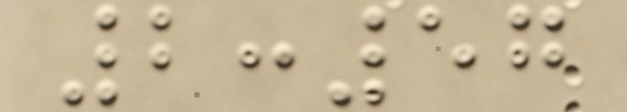2:57
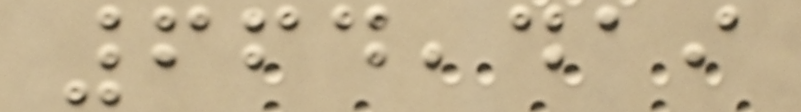664,419
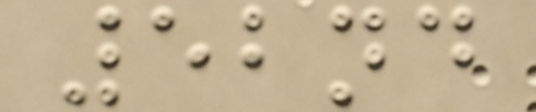52nd
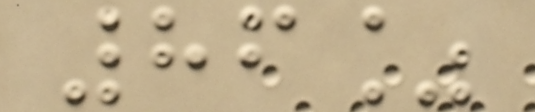86%
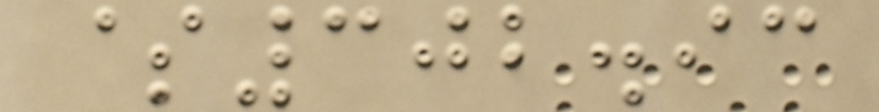$302.93
